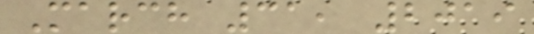March 31, 2019
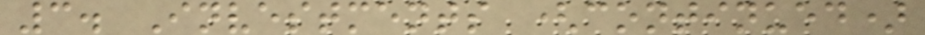3. Investments (continued)
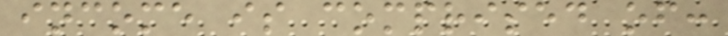income is comprised of:
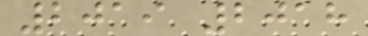2019 2018
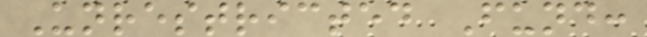Unrestricted Fund:
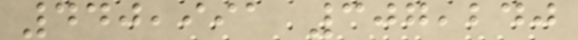440,991 307,240
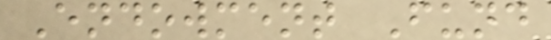Endowment Fund
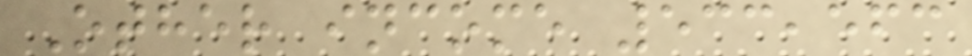Other income 533,563
